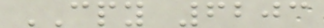CPY 6203
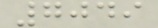7049
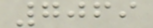7069
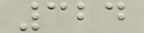324
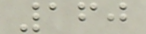160
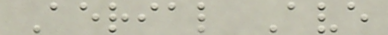Aerial Ave
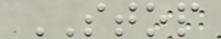STOP
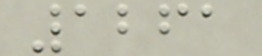1261
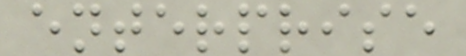enterprise
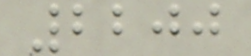2200
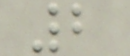2
